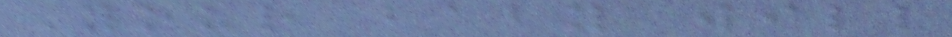Your baby will
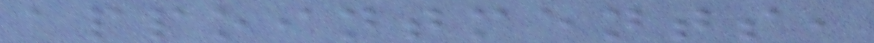appointments,
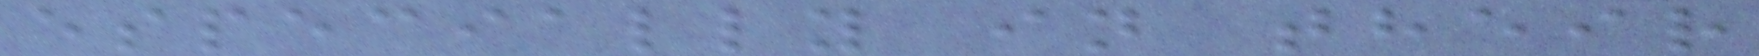especially in their
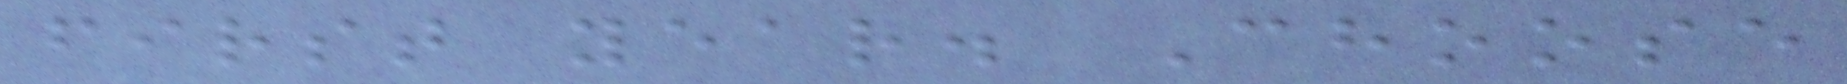first year. Choose
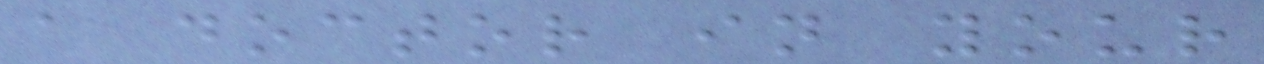a doctor in your
